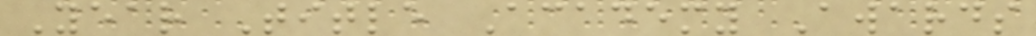Year Title Academy Awards
